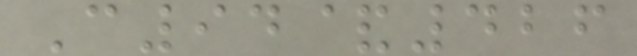C94&426
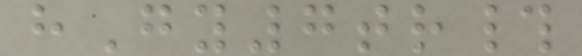hGy7tr#
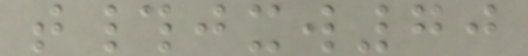t#jxw70
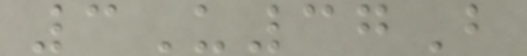3U37B
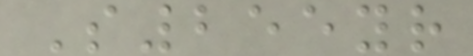S255yr
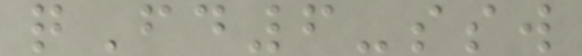qFd6-ssw
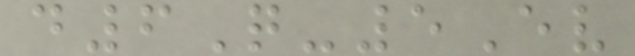d6Q-5Ev
